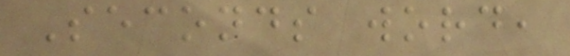Seconds word,
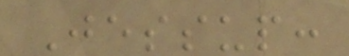Jessup:
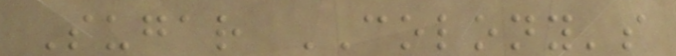Sugar COLONY's
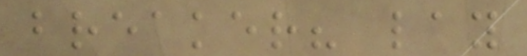breaker? lay
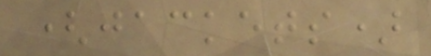(jackets)
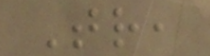Tr,
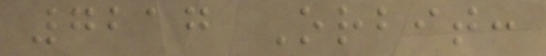7217 Orbit:
